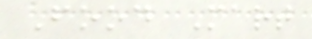Food Mart
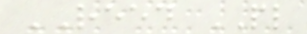REED PL
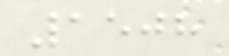1508
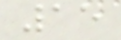15
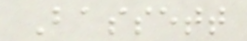Bassett
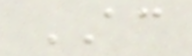AC
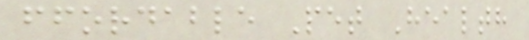ffordable Pet Health
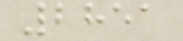2851
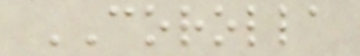COROLLA
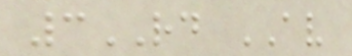3RD AV
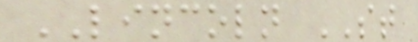LINCOLN ST
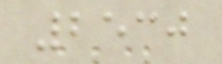2530
